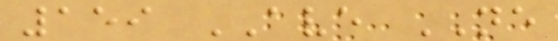159 AVE NE
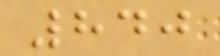840
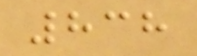838
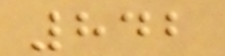842
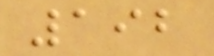192
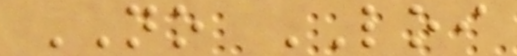NO LOI
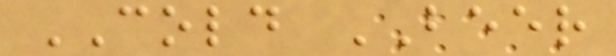COLD BEER
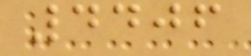4406
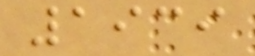1939
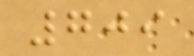709
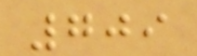709
